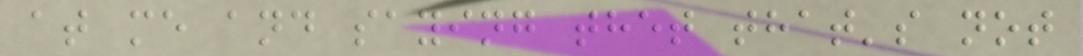at me and saying thet that's not
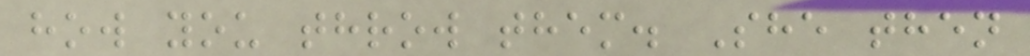how you throw them. She then
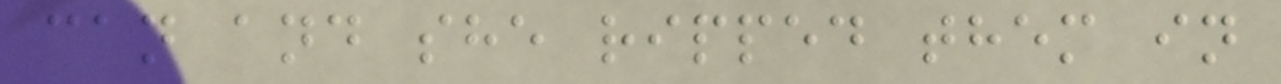can and she ripped them in
